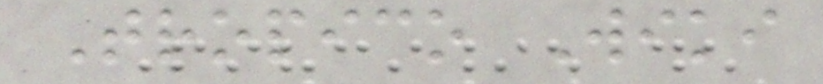Tropico Wiki
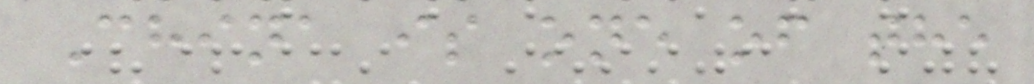China is one of the
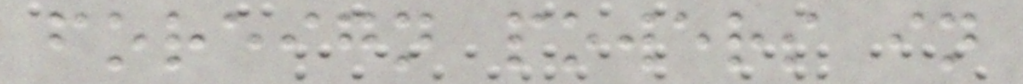foreign powers in
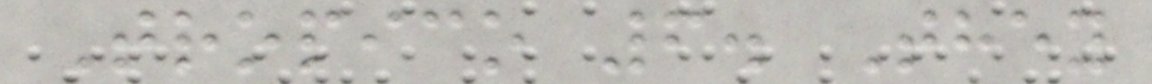Tropico 6. They
